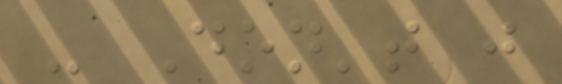- Don't just
